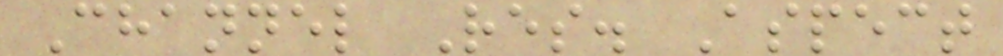Channel Res. Aspect
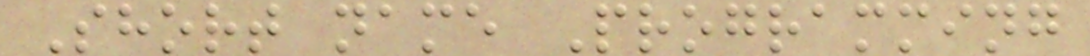Short name Programming
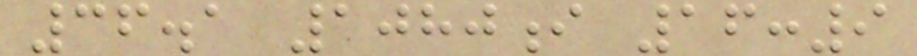36.1 1080i 16:9
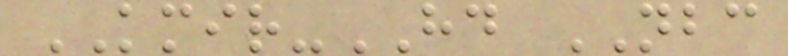KMIR-HD NBC
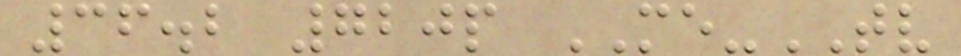36.2 720p ME-TV
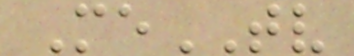MeTV
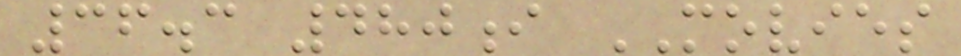36.3 480i MOVIES
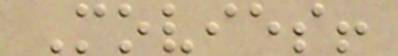Movies!
